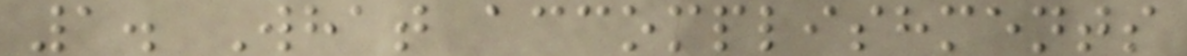1. What accomplishments
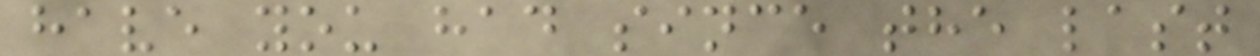have you had since the last
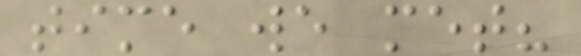time we met?
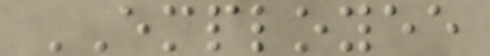EMPLOYEE
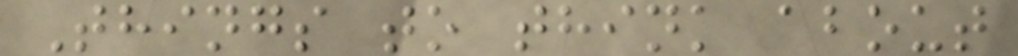Things to think about
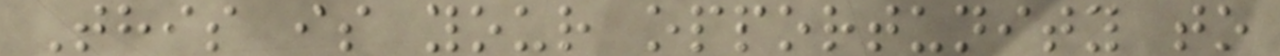This is your opportunity to
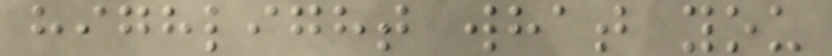highlight what you
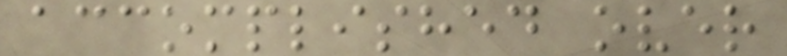accomplished over
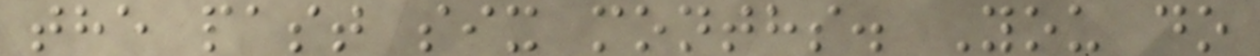the past six months. You do
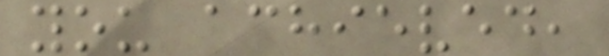you achieved,
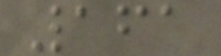161
